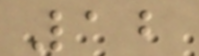12
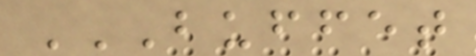BUFFET
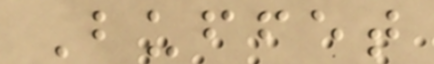Buffet
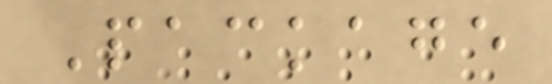Package
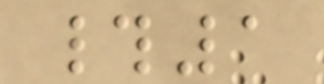#1
